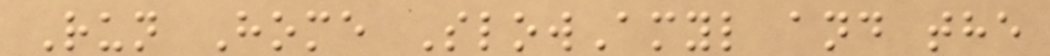Run Home SlowAmyl and the
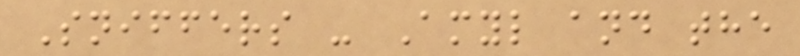Sniffers - Amyl and the
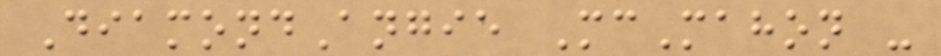DiamondAngie McMahon -
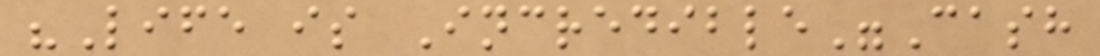"Life is Incredible"Cash
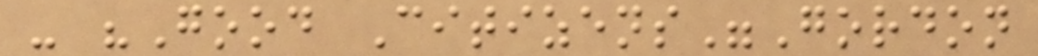- "Good Citizens"Gordon
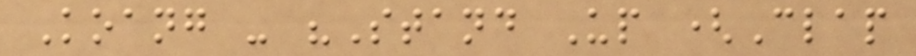Koang - "Stand Up (Clap
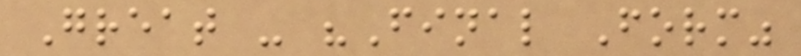Great - "Final Form"
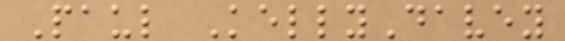Paul KellyDavey
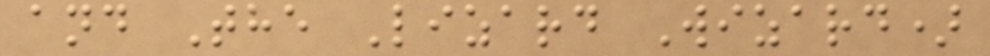and The Lizard Wizard)
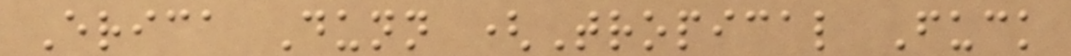Erica Dunn (Tropical Fuck
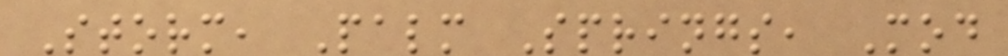Storm, Palm Springs, Mod
